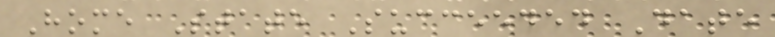Home State Succeeded Date
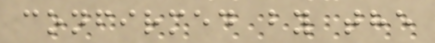confirmed by the
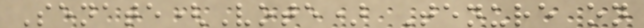Senate(Vote) Tenure on
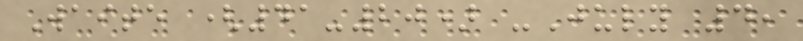Waite (41-20) -July 4,
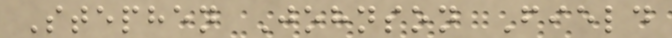Stephen Johnson Field
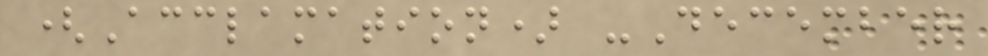(Acclamation) -December
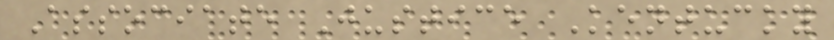Associate Justice Kentucky
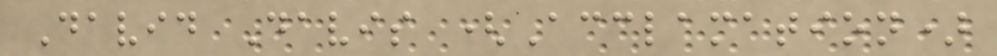David Davis (Acclamation)
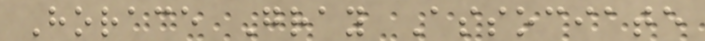Horace Gray Associate
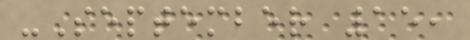-September 15,
